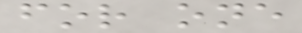for one
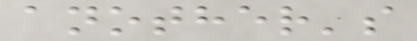another's
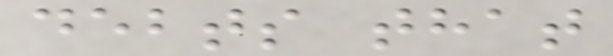debts that
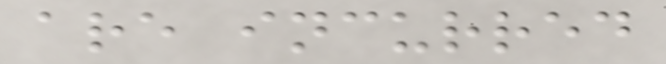are incurred
